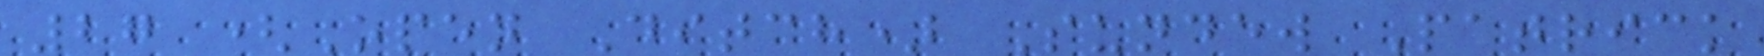27 (Open Ditch) Sundew Patrick
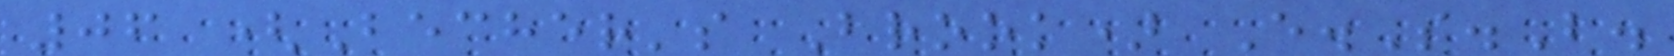06 (Becher's Brook) E.S.B.
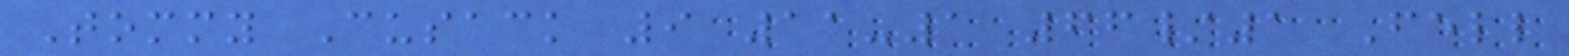Tommy Cusack 9 11-1 66/1 Fell
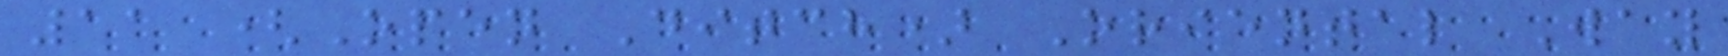11 (Open Ditch) Oriental Way
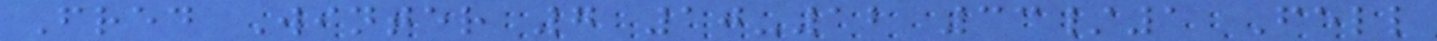Fred Winter 7 10-12 33/1 Fell
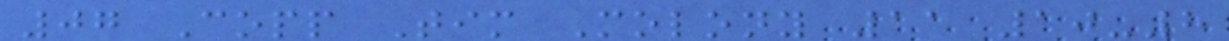07 Copp Tim Molony 11 10-8
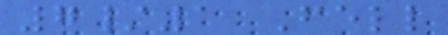7/1 Fell
